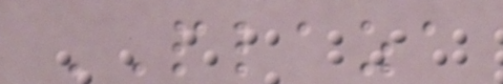PLAZA
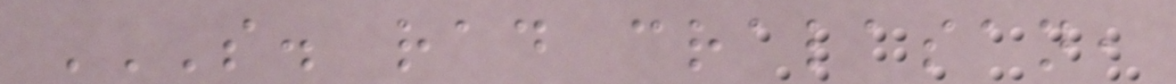S. RAD CRALASAN,
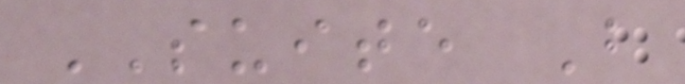SUITE B
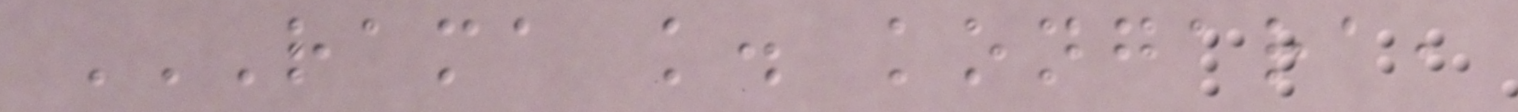RAMA K. KONGARA,
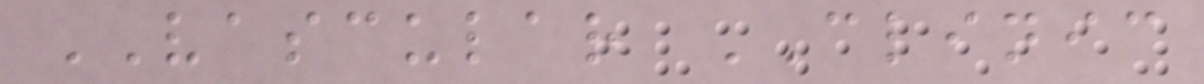VASCULAR CLINIC
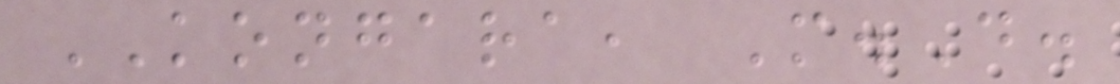KONGARA, M.D.
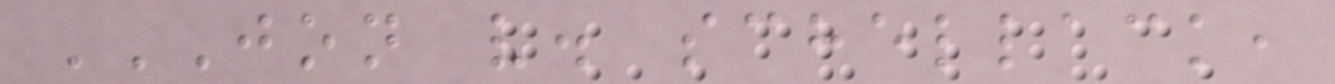JON V. SCHELLACK,
